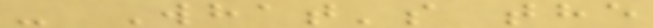- What's the
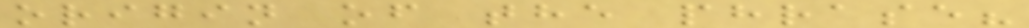origin of the phrase?
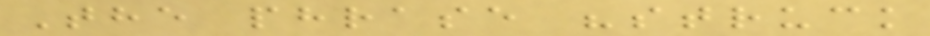The phrase "struck
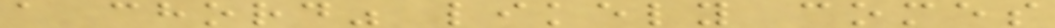a chord" likely comes
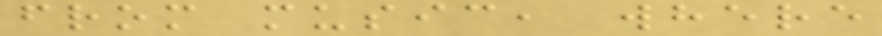from music, where
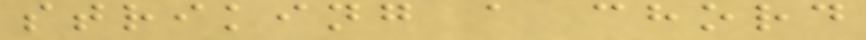striking a chord
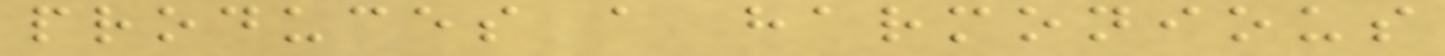produces a harmonious
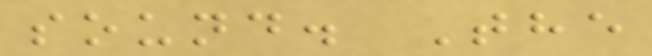sound. The
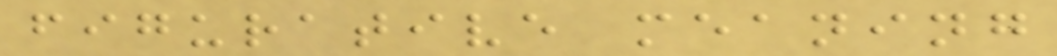figurative meaning
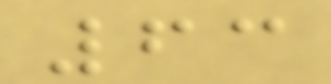63
